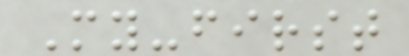My-first
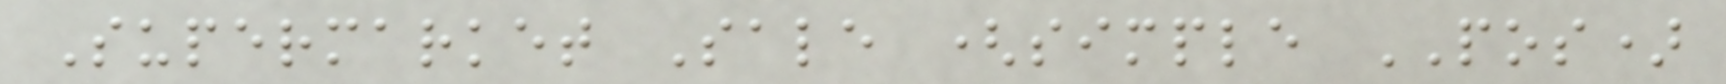Supermarket Sale (simple POS)
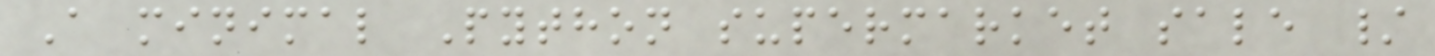A minimal Python supermarket sale /
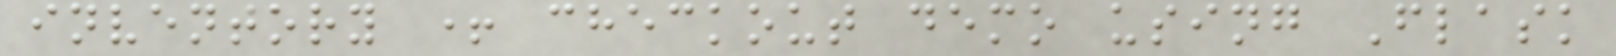inventory + checkout demo using Flask
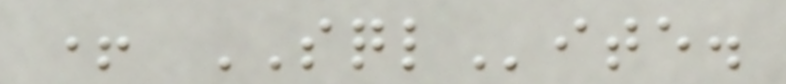+ SQLite.
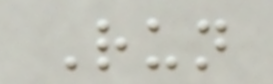Run
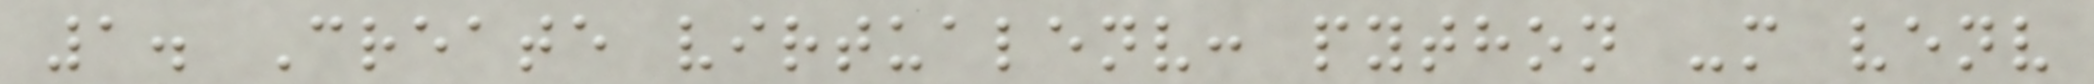1. Create virtualenv: python -m venv
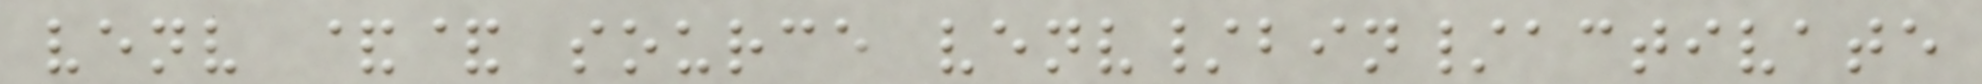venv && source venv/bin/activate
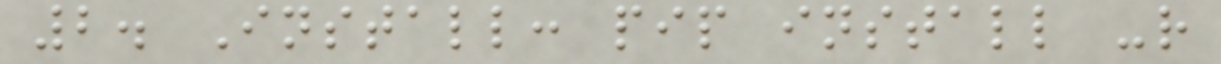2. Install: pip install -r
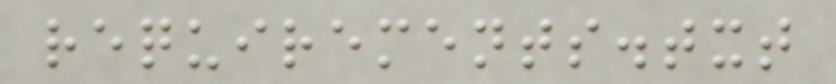requirements.txt
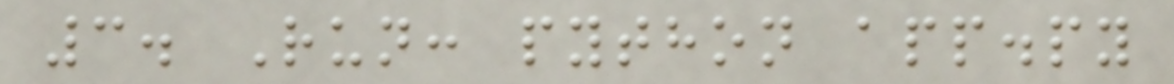3. Run: python app.py
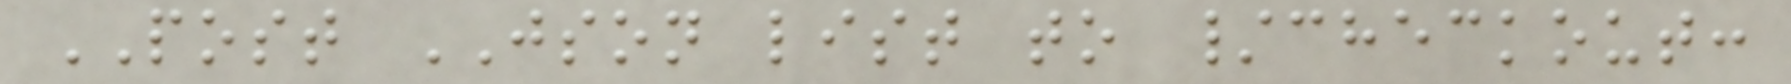POST JSON list to /checkout:
